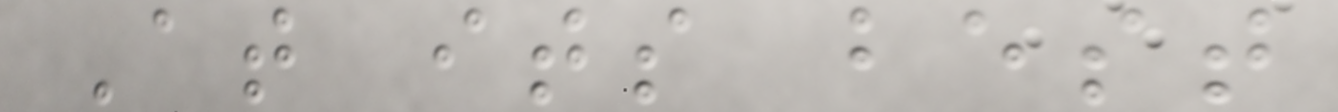At its best
